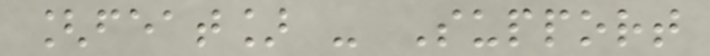[feat] - Support
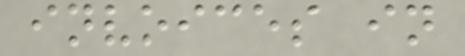invoices in
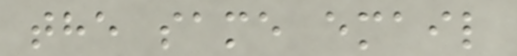the same email
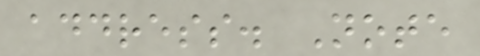address. Note
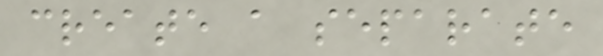create a separate
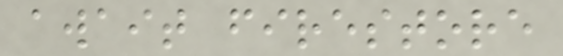await firestore
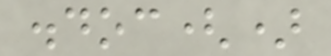.doc()
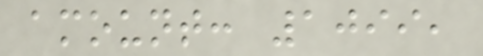amount: 1099,
